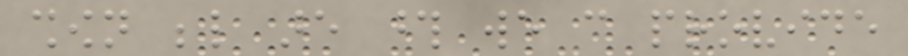shown below are those we can provide
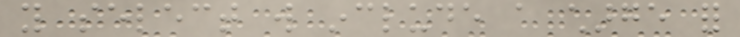you select will include a charge for
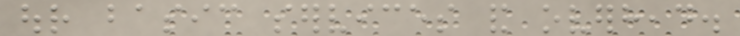our basic services and overhead.
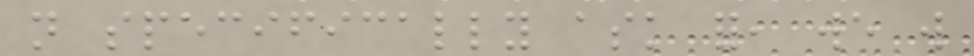not specifically ask for, we will
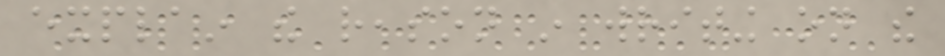explain the reason in writing on the
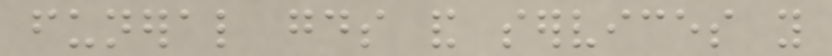funeral goods and services you
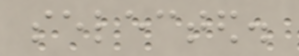selected.
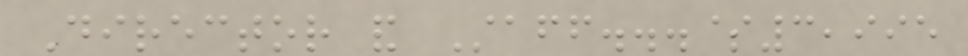Director and Staff...$3,995
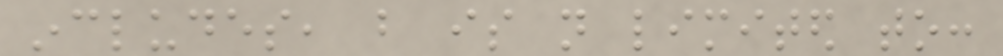includes, but is not limited to:
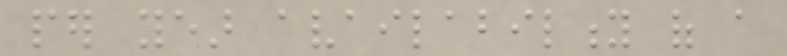per year availability of a
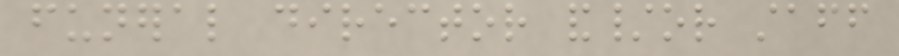funeral director and/or staff
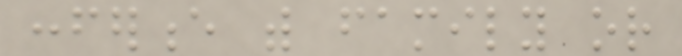conference with family or
